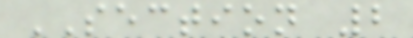SECTION 2
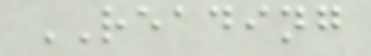READING
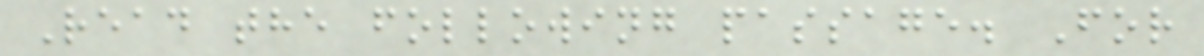Read the following passage. For
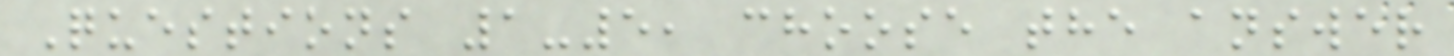Questions 1-5, choose the answer
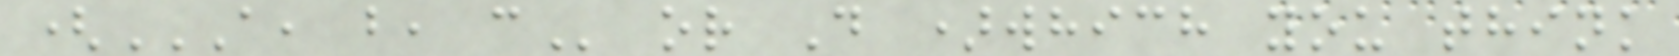(A, B, C or D )which you think
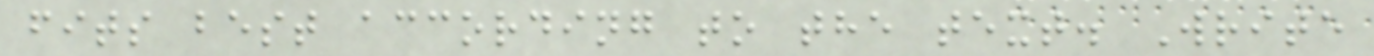fits best according to the text. Write
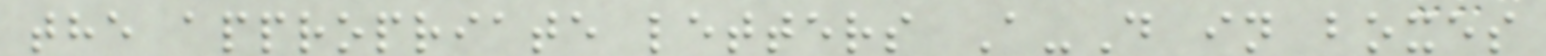the appropriate letters A-D in boxes
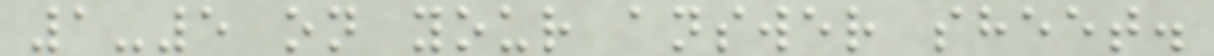1-5 on your answer sheet.
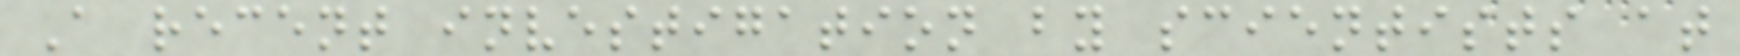A recent investigation by scientists at
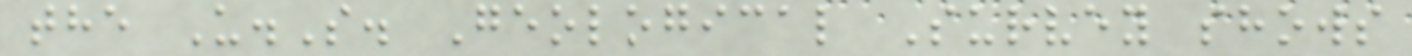the U.S. Geological Survey shows
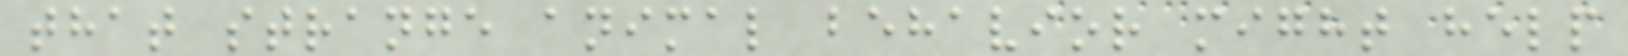that strange animal behavior might help
